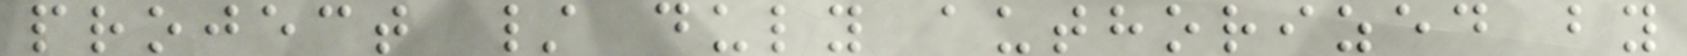project / duly authorized by
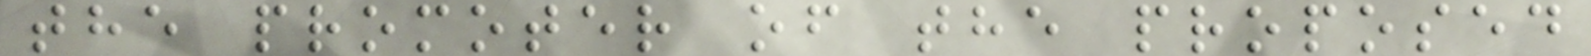the promoter of the proposed
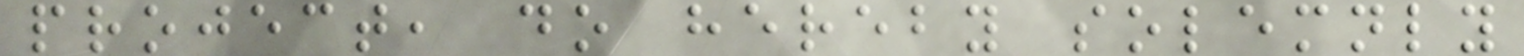project, do hereby solemnly
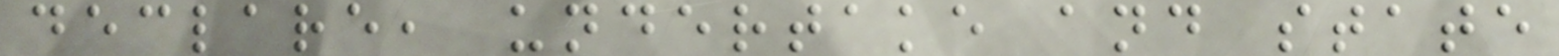declare, undertake and state
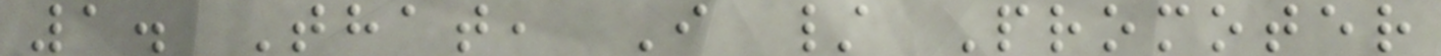1. That, I / Promoter
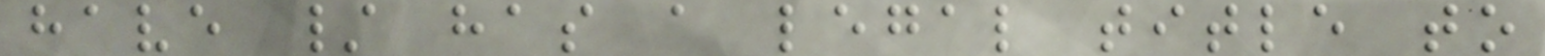have / has a legal title to
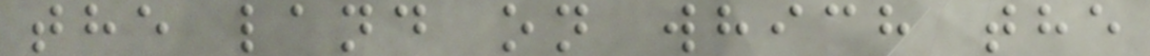the land on which the
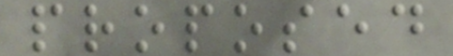proposed
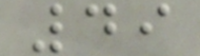49
